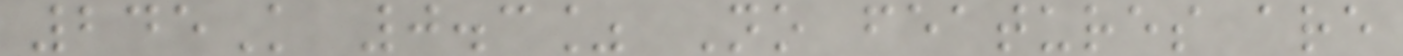245K 0.3% No features are
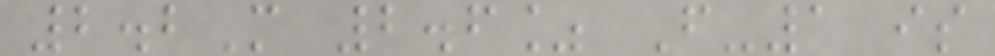2.2M 2.6% F-1 is
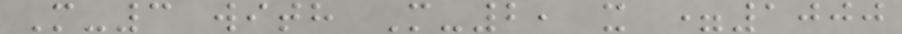M-3 with M-2, x =1000
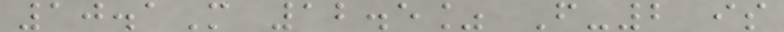10.1M 12.5% F-2 is
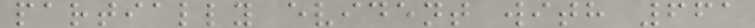partially evident with 661
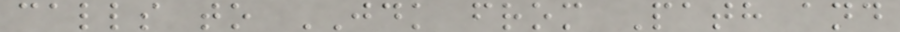calls to JDK from Path and
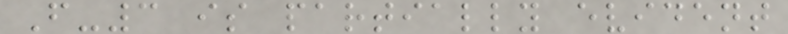F-3 is partially evident
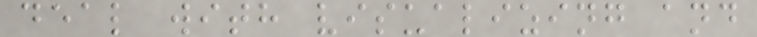deal with visualizing and
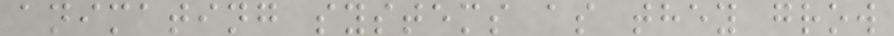animating systems as they grow
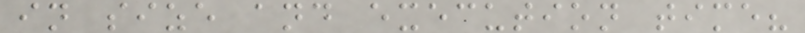in size and execution time?
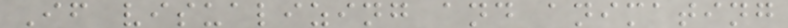If visualizing and animating
